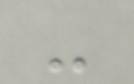-
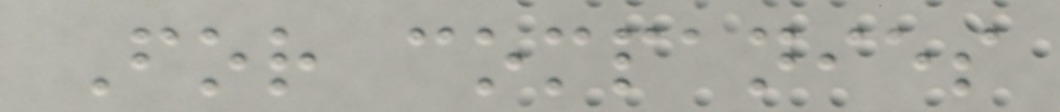For companies
